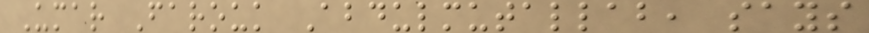Umar Farouk Abdulmutallab, says
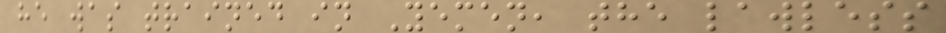he was trained in Yemen, the lawless
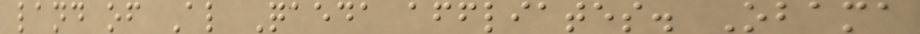land of Al Qaeda affliates. Obama
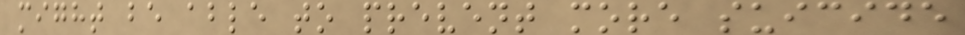might be able to prevent more suicide
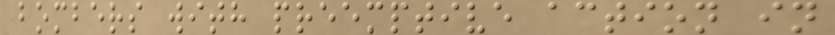bombers with preemptive action in
